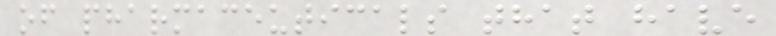of pharmaceuticals that have
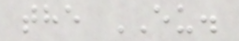the EU.
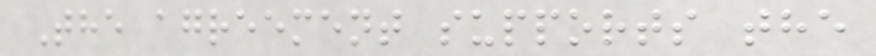The agreement supports the
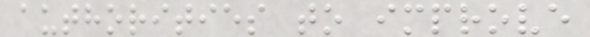authorities to improve
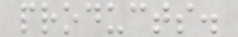products.
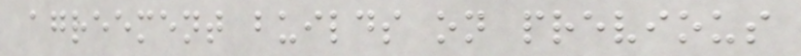agreement builds on previous
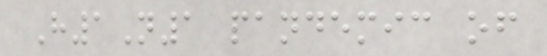H1N1 pandemic of
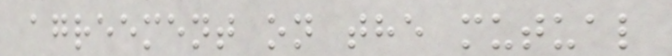agreement on the mutual
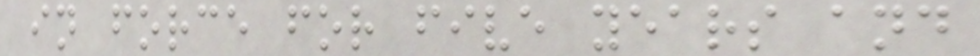in force for five years and
